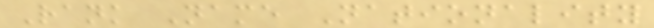Rank Name Nationality
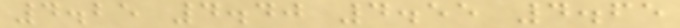4.25 4.40 4.55 4.65
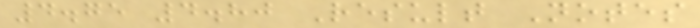4.75 4.80 Result Notes
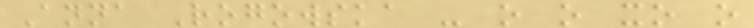Anna Rogowska - o o xo o
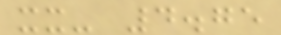xx- 4.75
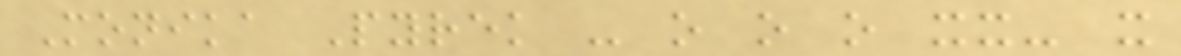Monika Pyrek - o o o xx- x
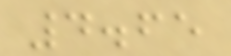4.65
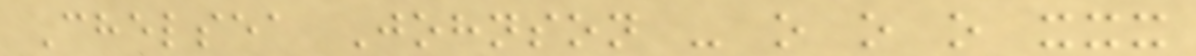Chelsea Johnson - o o o xxx
